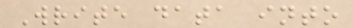Write data into
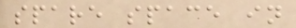spare space in
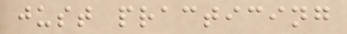just practicing
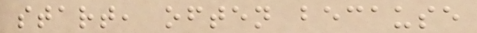start, often because
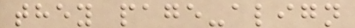they page-align
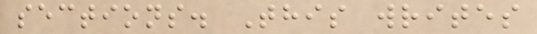sections. This writes
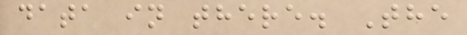data in there. The
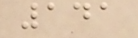141
